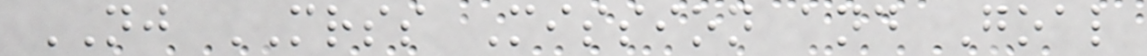NJ MRSS Mission and Goal
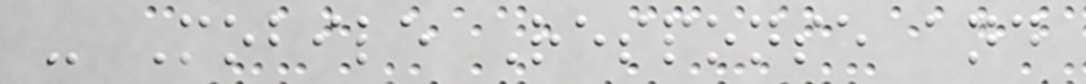- Mobile Response and
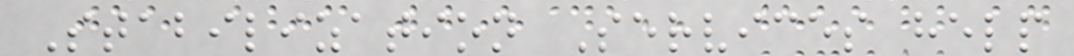Stabilization Services help
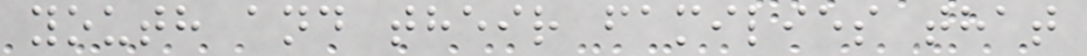youth and their families that
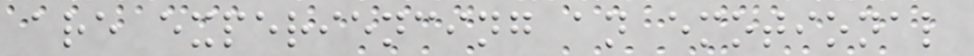are experiencing an emotional
